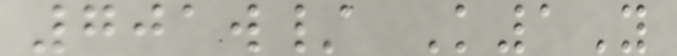701w/ K1Y
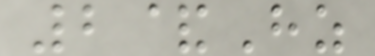2&Hz
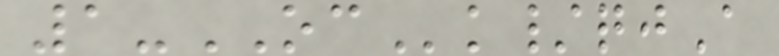1-OCk/qjA
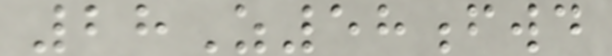28Z58fwd
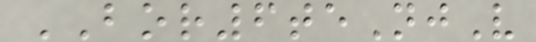BOR6teNjV
